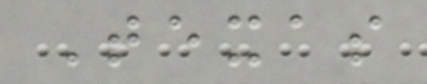Texas
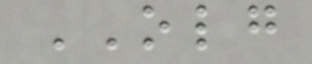OLG
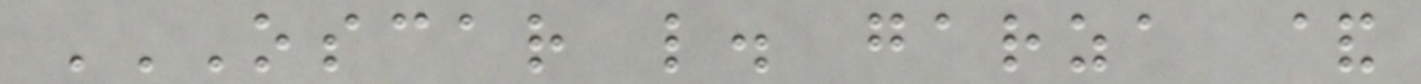OSCAR L. GARZA &
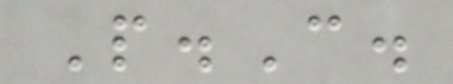P.C.
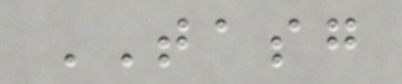TASG
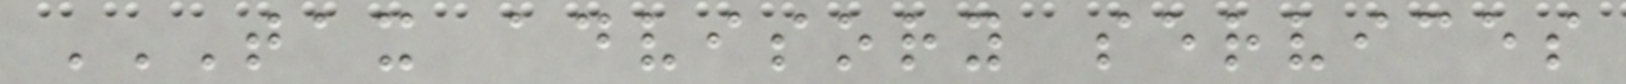TAX ADVISORY SERVICES
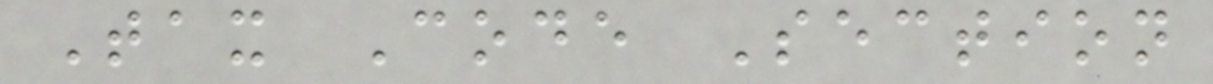Tax Code Section
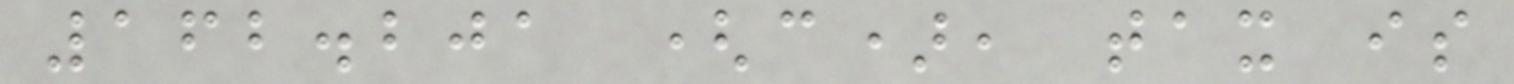162.201 (c), tax is
